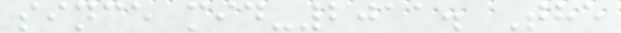since mid-2011. The
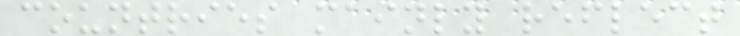countries mainly reflect
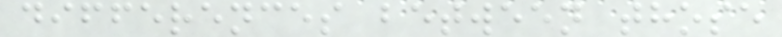differences between those
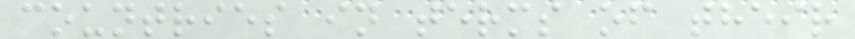countries in terms of their
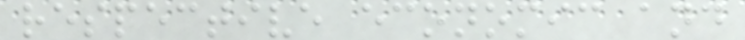respective economic and
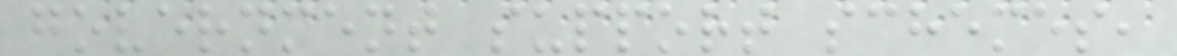government support schemes,
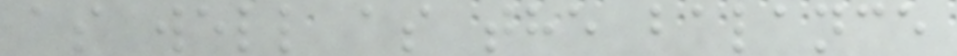as well as the balance
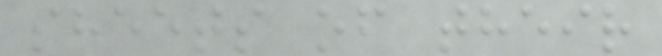sheets of their
